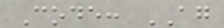Code: AG
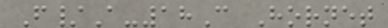F/A-18C Hornet
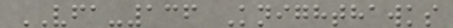VFA-136 Knighthawks
